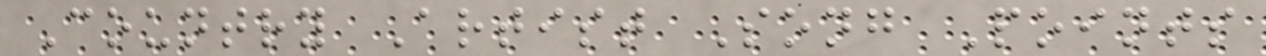Country Artist Song Points
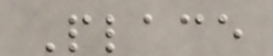Place
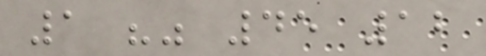1 "" 45 12
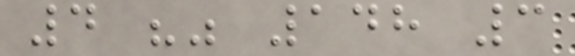4 "" 148 3
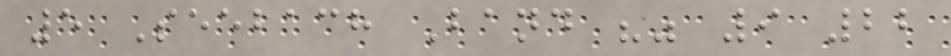5 Seebach Band "" 9 22
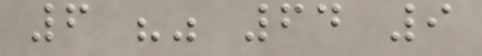6 "" 64 9
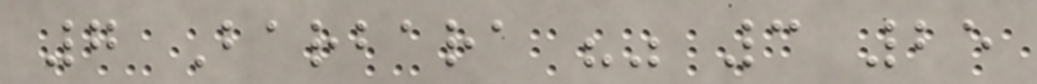7 Barbara "" 3 25
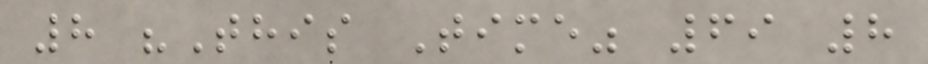8 "This Time" 69 8
